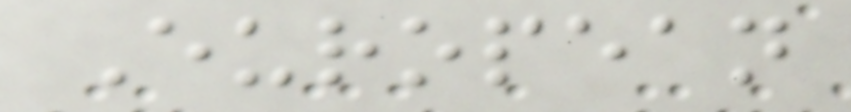European
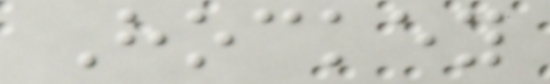Hockey
